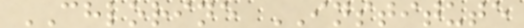CHLORINE INSTITUTE
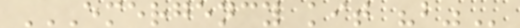EMERGENCY KIT "B"
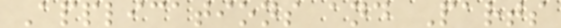Applications and Parts
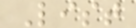List
